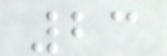23
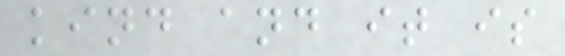kind and it is
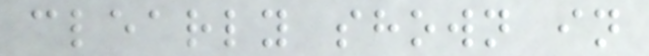clearly shown in
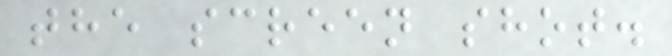the screen shot.
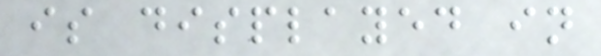is displayed in
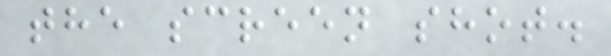the screen shot.
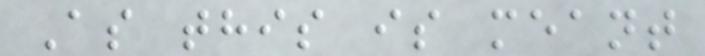As this is meant
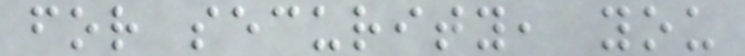for security, you
